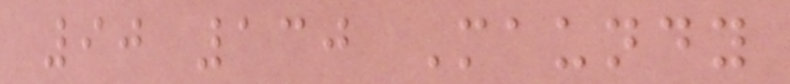90 130 Maundy
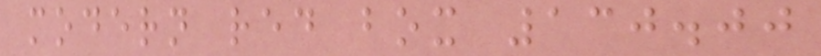modern red box 130.00
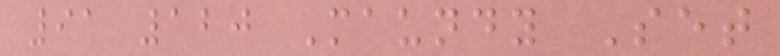91 120 Maundy Set
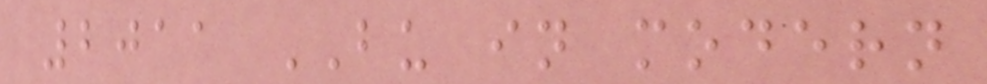2011 BU in modern
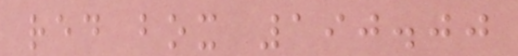red box 190.00
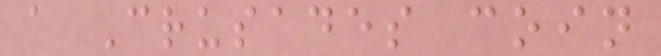a Crusades coin
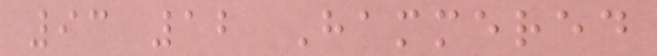93 12 Hammered
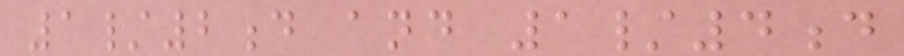1/2d and 1/4d
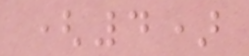(4)
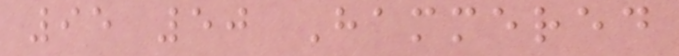95 50 Hammered
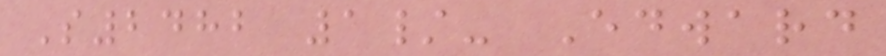S2482 1/- Edward
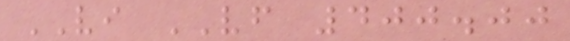VI VF 400.00
